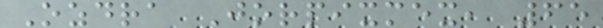Ozdra Jorpixmex, 65
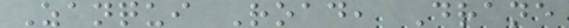Zanqui Road, Drane
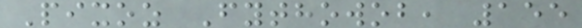Pixoz Fythowob, 155
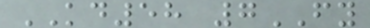KD58 7FY
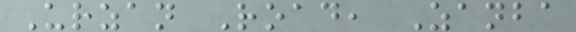Urzan Road, Zanba
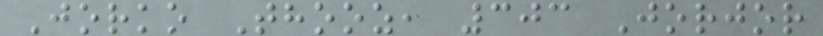Jorko Thooz, 303 Jorjor
